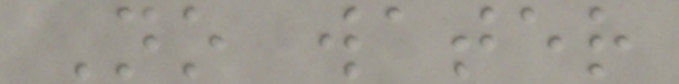No water
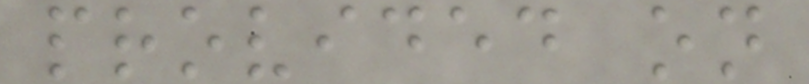provided on
